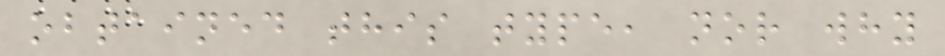obtained this type, nor why
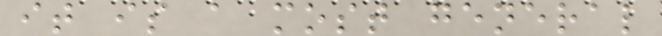it is a most general
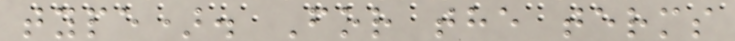type). For the terms
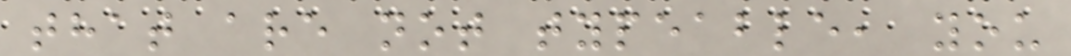that are not typeable, you
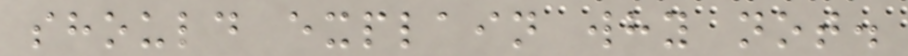should explain why not.
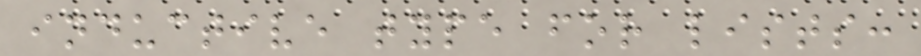inductive type for lists:
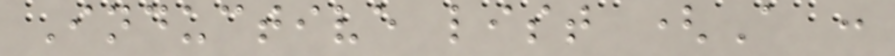Inductive list (A :
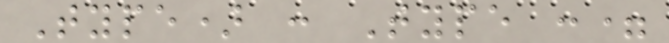Type) : Type :=
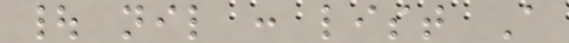| nil : list A
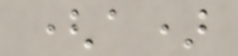(a)
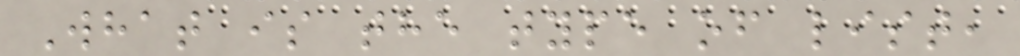What is the type of list,
